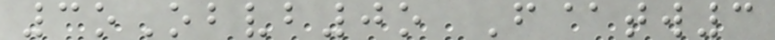3oObvb0o F@tw3
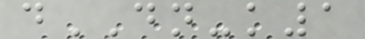dDN-k1
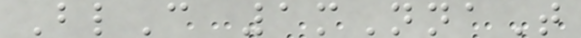BlC 1mNnaT
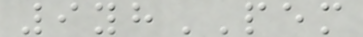9yhPEM
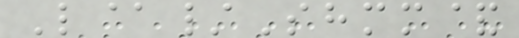L@/Shmm&
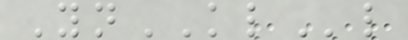YnKLl
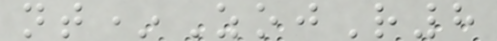nt*ZojR8
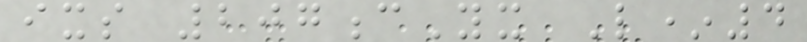ixs 207cYx L*4
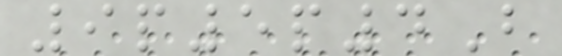9p5p4B
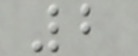2
